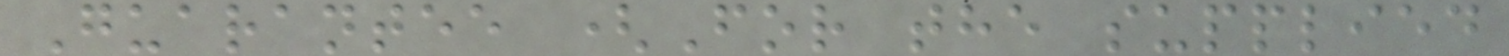Guarantee (For the supplied
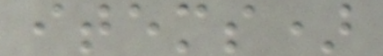items)
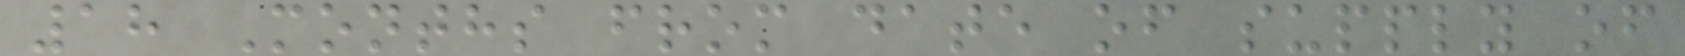18 Months from date of supply of
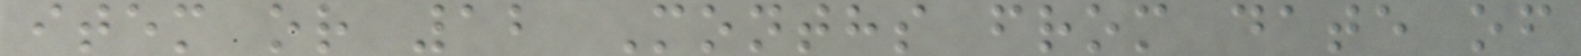item or 12 Months from date of
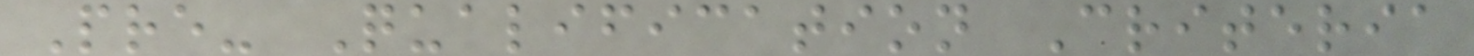Pre- Qualification Criteria
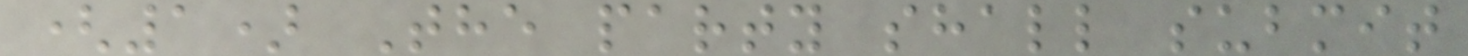(1) The party shall submit
